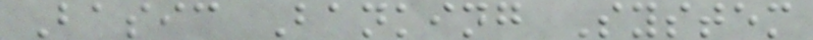Basic Banking System
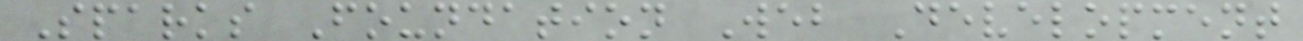Sparks Foundation Web Development
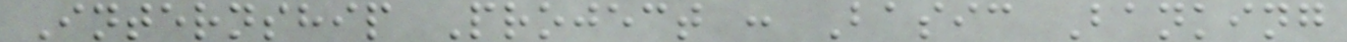Internship Project : Basic Banking
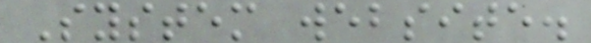System website.
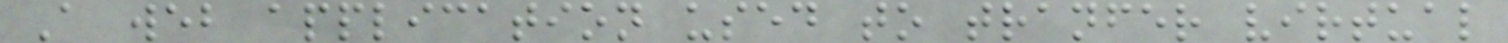A web application used to tranfer virtual
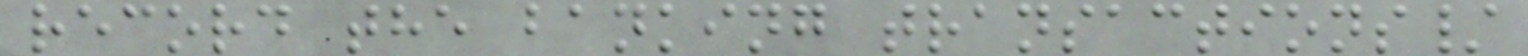record the banking transactions/
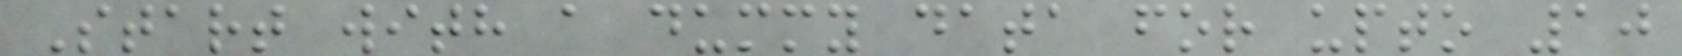Start with a dummy data for upto 10
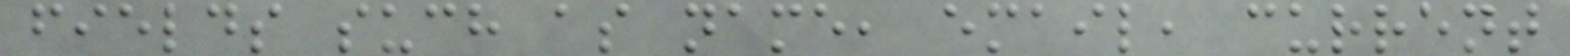fields such as name, email, current
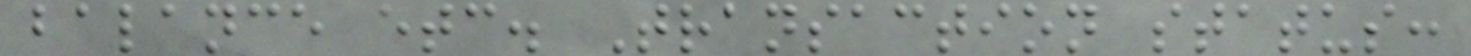balance etc. Transaction status:
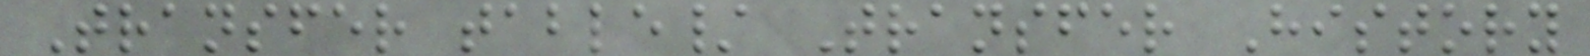Transfer table/ Transfer History
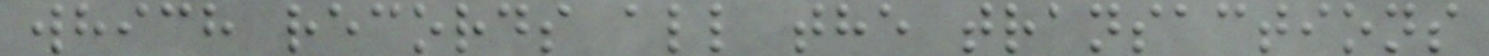which records all the transactions
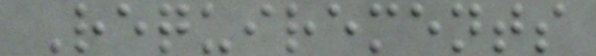Requirements
